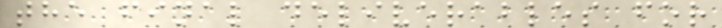the final deliverables for
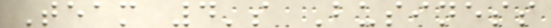Team 4's Business
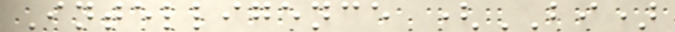Intelligence (BI)
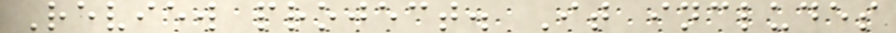Review project. It includes
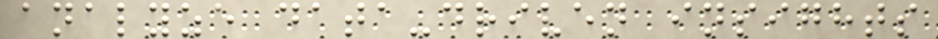analyze data-driven insights
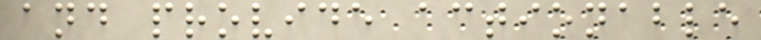and provide actionable
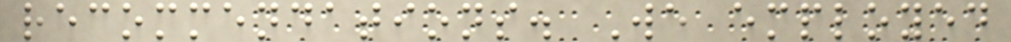recommendations. We employed
